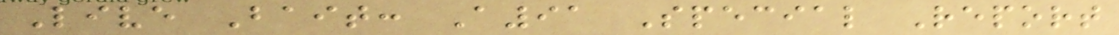Live Bait: A91 Special Report
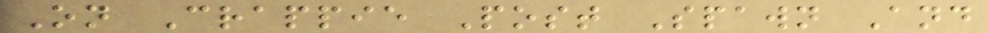On Crappie Post Spawn And
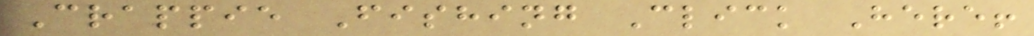Crappie Fishing Click Here!
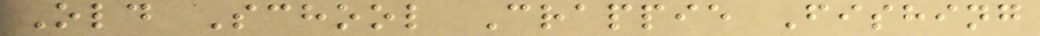Old School Crappie Fishing
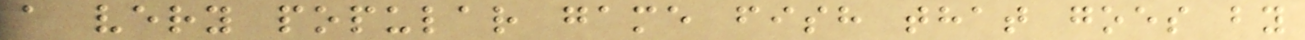a very popular game fish that goes by
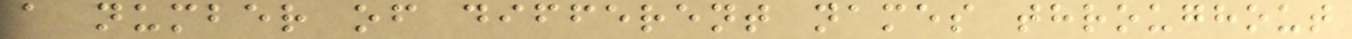a number of different names throughout
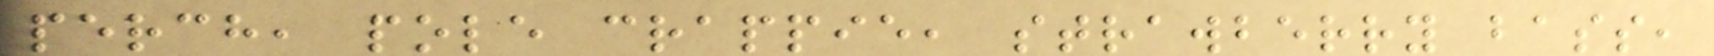perch, pole crappie, strawberry bass,
